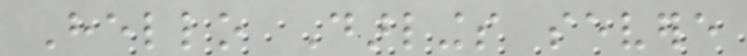Hello Darlings severe
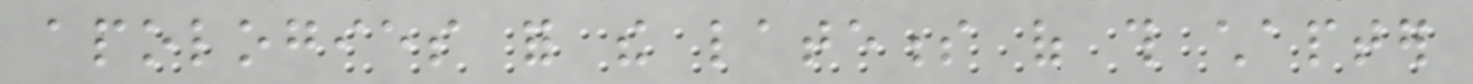apologies for the lateness of this chapter
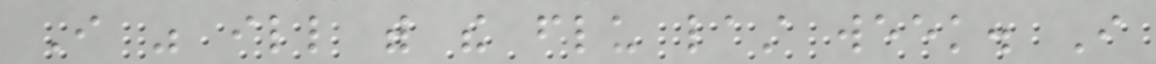I was ill with the flu last week. I
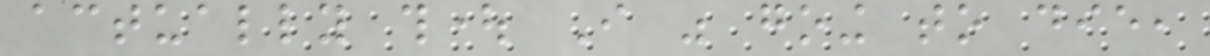actually thought I was going to die,
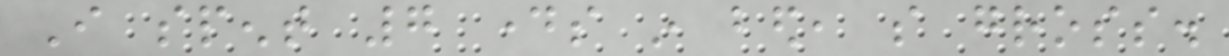I spent 7 days in bed, so gross.
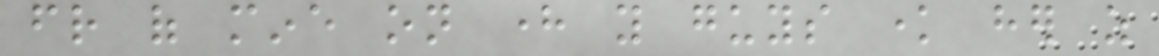friend of mine on here you guys know her as
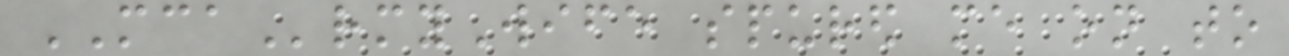MCArmyWife spured me on to
